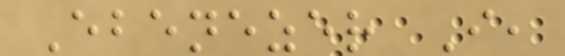Ebenezer I,
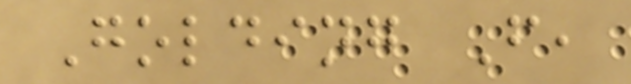Golding F,
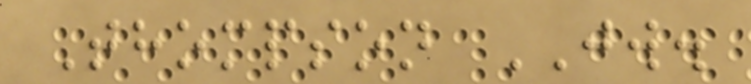Thompson JW.
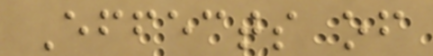Effects of
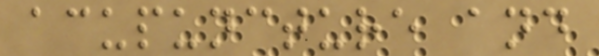acupuncture and
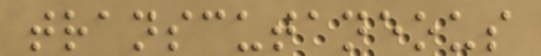transcutaneous
